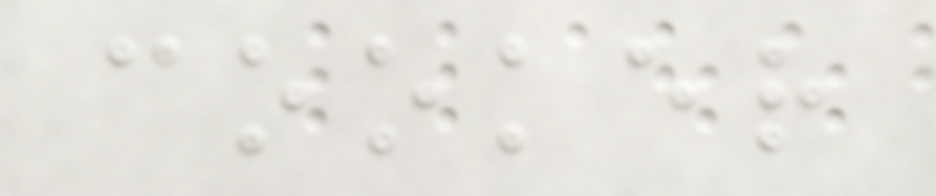cooker
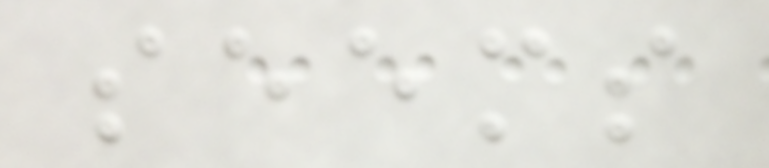seems
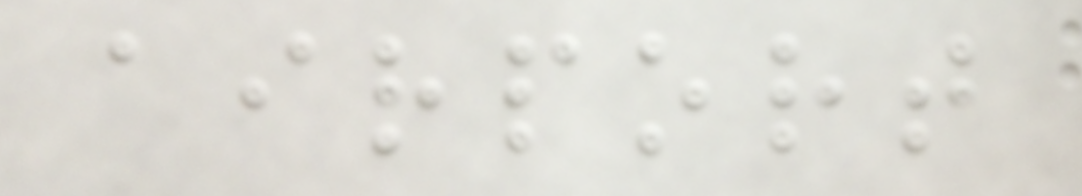airport
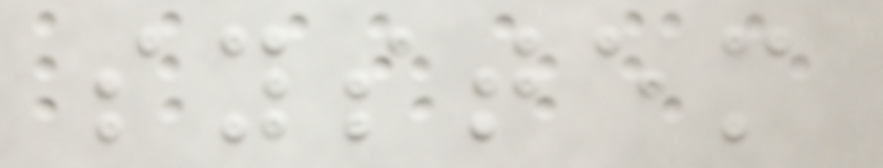system
